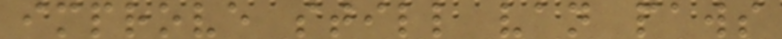improve still van paws
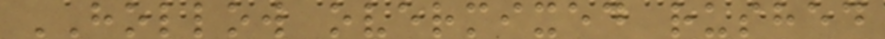HOLLOW overmixed rushed
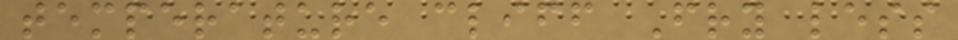temperature cliff Fry less
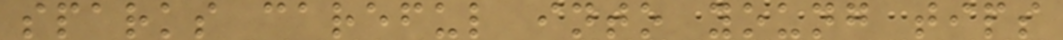sparks careful into young tips
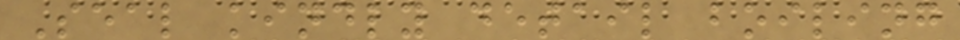Seal kindly detail boiling
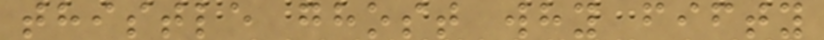thistle ghost why fifty
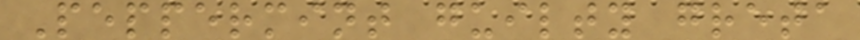Peppermint guilty greta
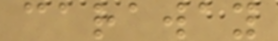caraway
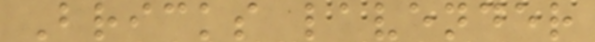Bricks lavender
